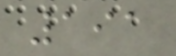191
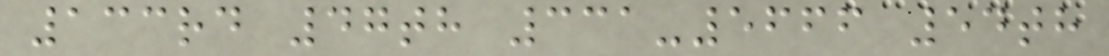133rd 47th 331-5666 54th
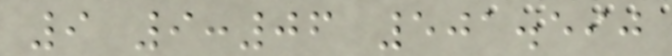9 9:06 501.590
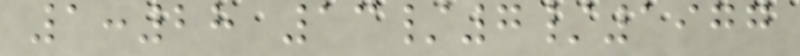1:28 13/7/1977
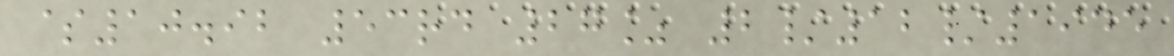$10.92 53rd 27% 2/12/1945
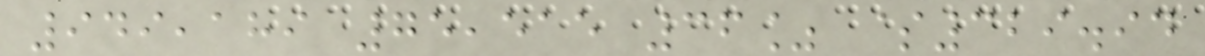949,189 75,515 36% $329.94
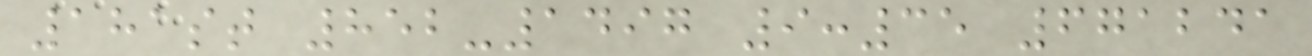181st 852-1497 9:35 671241
